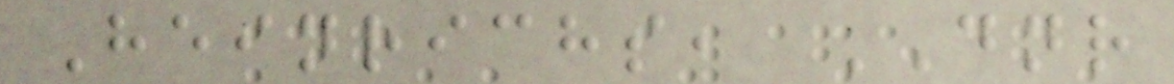Heinrichs, DNR
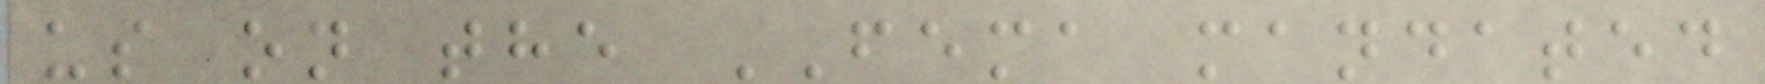us on the FEMA mandated
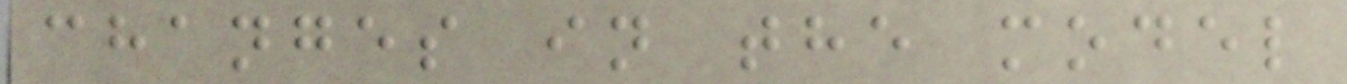changes in the model
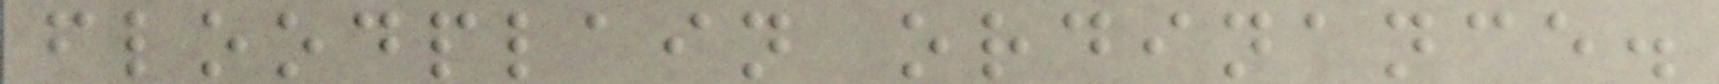floodplain ordinance.
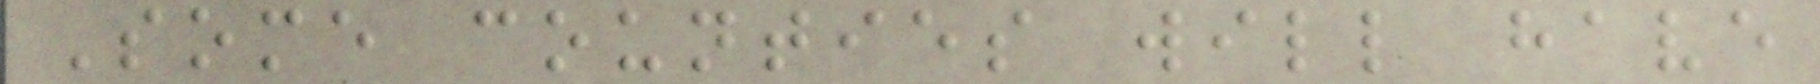Some counties will have
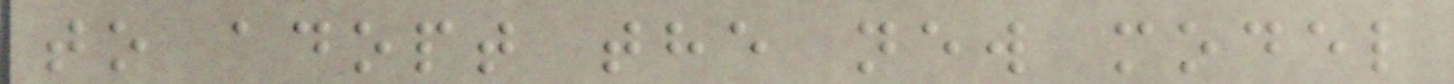to adopt the new model
